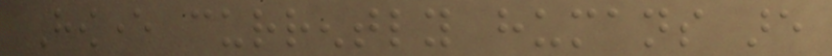However currently humans are
